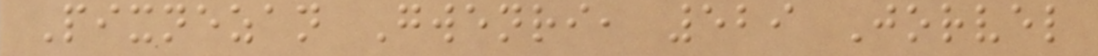Pixnezan Gwenri, 529 Jorvel
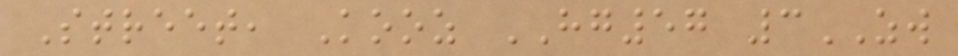Street, Kooz HG57 3ZW
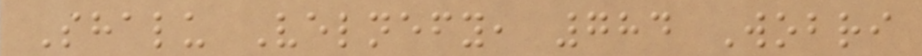Shalu Velnefy, 784 Wobri
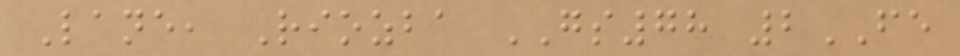Lane, Riozba GS78 2FE
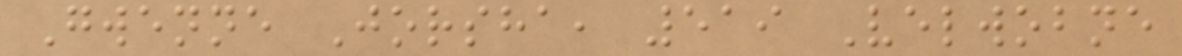Gwenne Jorsha, 519 Velwobne
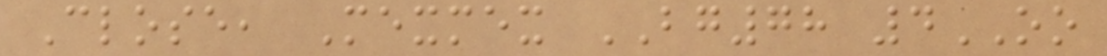Close, Mexmex BG78 4OO
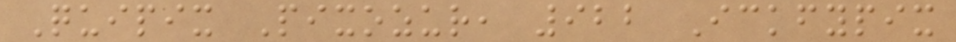Quipix Pixozur, 922 Ickfypix
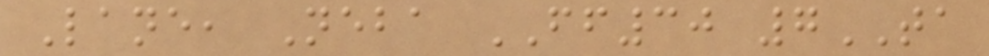Lane, Neba FF30 7TA
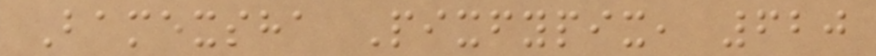Bamexsha Pixfypix, 620
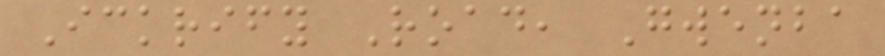Ickrify Road, Gwenba
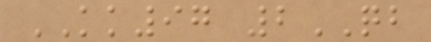KK97 2QB
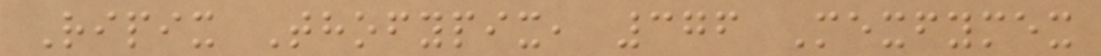Ripix Thofypix, 376 Mexfymex
